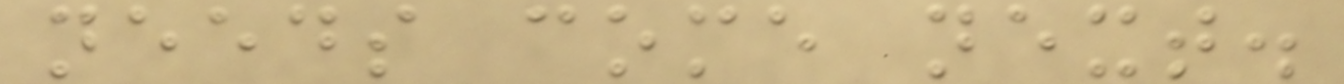needs come next.
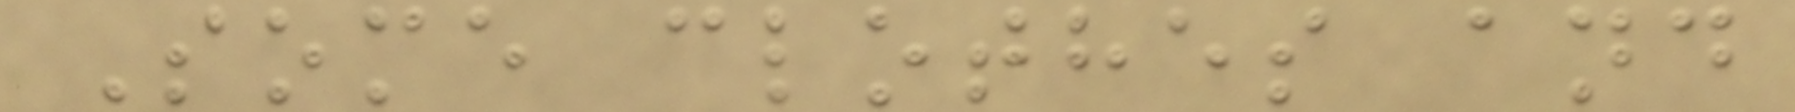Some clothes and
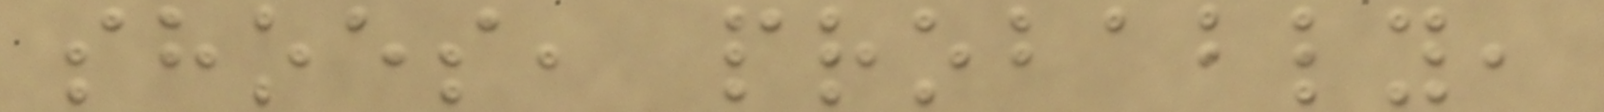shoes, probably,
